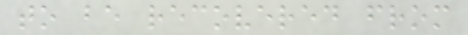to be recovered from
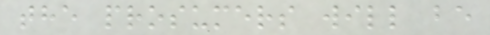the prosumers will be
